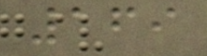169
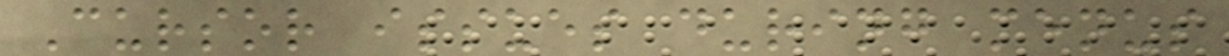Cursor issues during menus
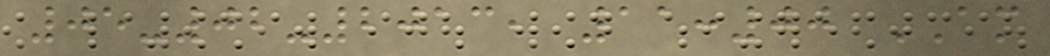05-02-2013, 11:00 AM
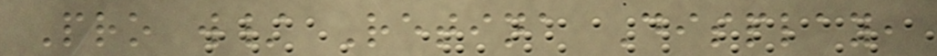Pro w/ Retina Display,
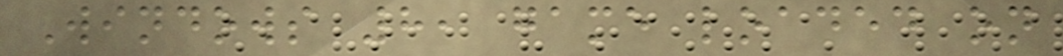Windows 8, game loaded on
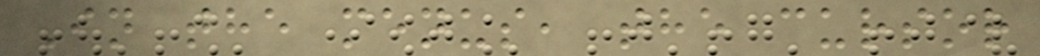In the menus, the cursor
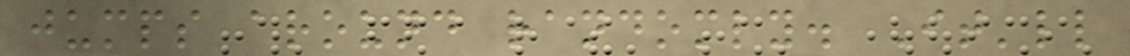jumps around randomly. It'll
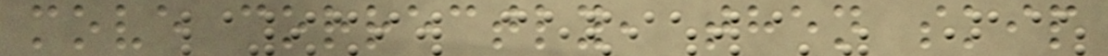move correctly, then skip
